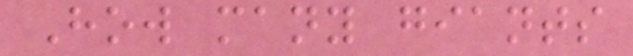How many giants
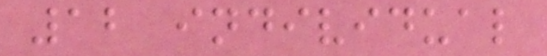12 individual
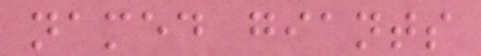named giants
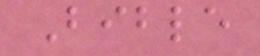Bible
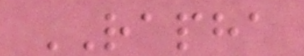RAPHA
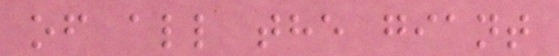of all the giant
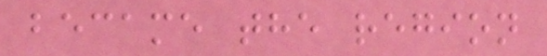became the region
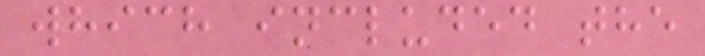which included the
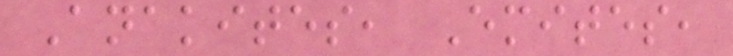Anakites, Emites,
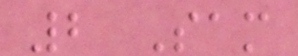2 Sam
